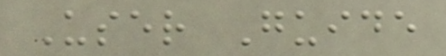User Guide
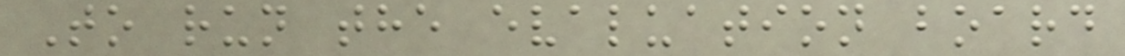To run the evaluation board
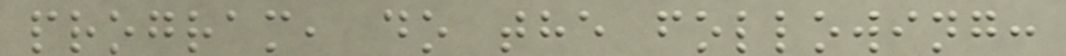program, do the following:
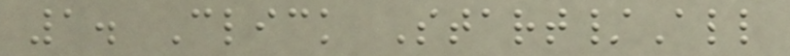1. Click Start/All
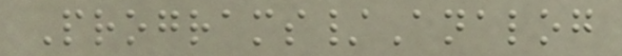Programs/Analog
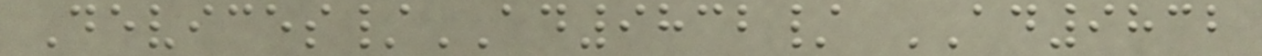Devices/AD9832/ AD9832
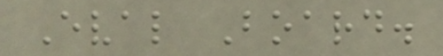Eval Board.
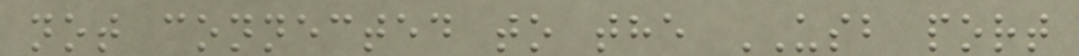not connected to the USB port
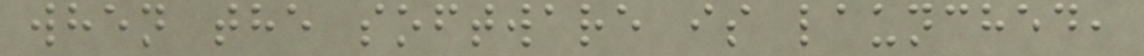when the software is launched,
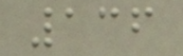136
